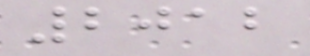2012
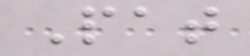Pat
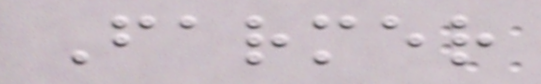Farmer
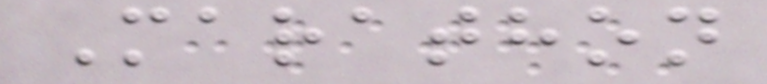Marathon
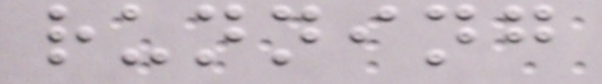running
